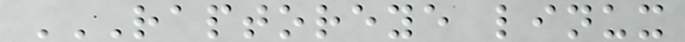RAPTOREYE LINUX
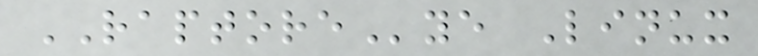RAPTOREye Linux
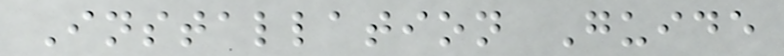Installation Guide
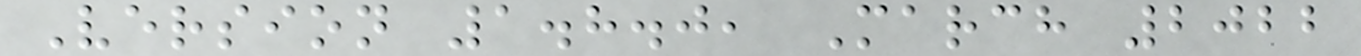Version 1.8.0, March 2022
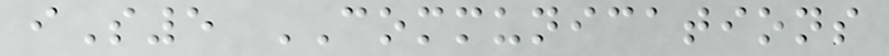iS5 COMMUNICATIONS
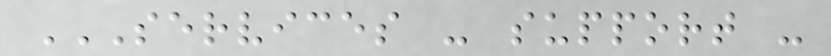SERVICES - SUPPORT -
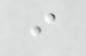i
